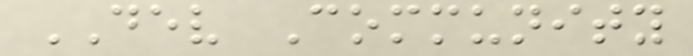DEV Community
